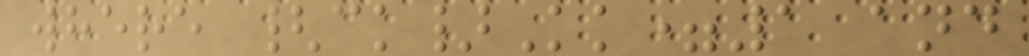where {ck}Kk=1 and
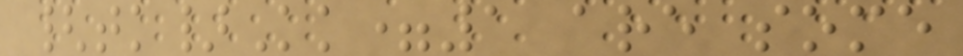{tk}Kk=1 are some
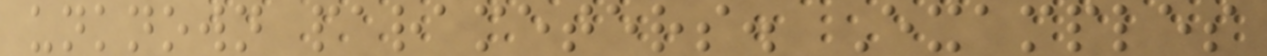unknown parameters. Examples
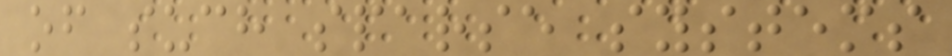of such sparse systems
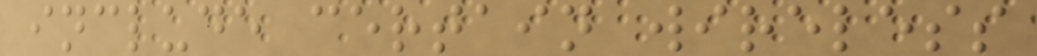include certain wireless
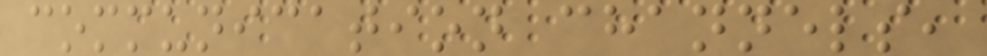communication channels,
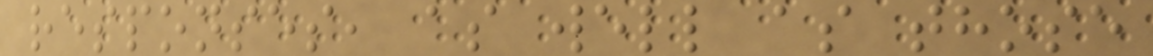responses, as well as those
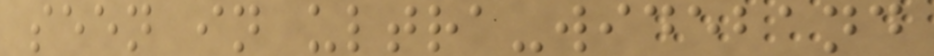seen in ultra-wideband
